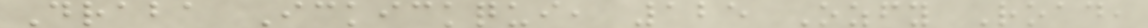Draba Ickickqui, 125 Ozfy Road,
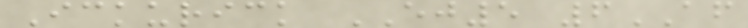Ickurick EJ5 6AF
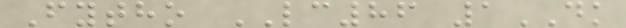Fytho LC86 1DK
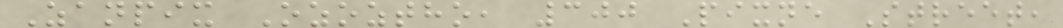Zanpix Ozoztho, 300 Pixne Street,
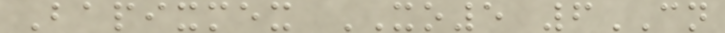Bapixmex XO5 6CN
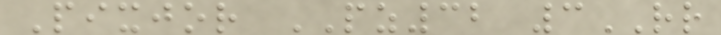Pixjor PZ32 3RR
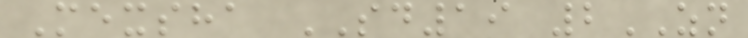Mexsha SD19 2ZN
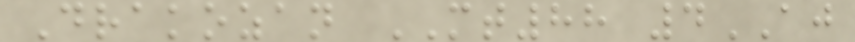Drakozan MT88 4AJ
